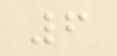6
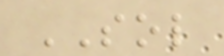SOL
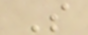S
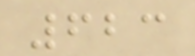623
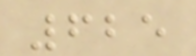625
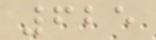625
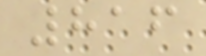816
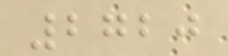2720
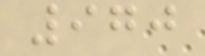970
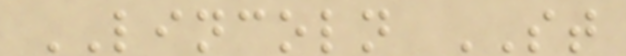LINCOLN ST
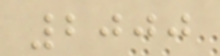2000
